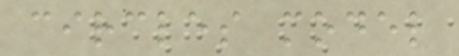circles model
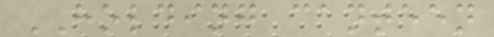HOLDING canteen
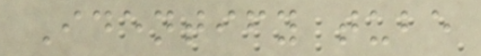Identify tube
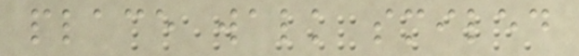place walk smiled
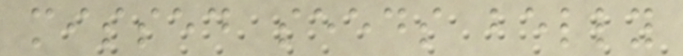missed seeds belly
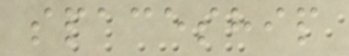spaceship
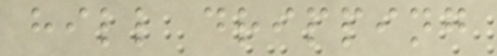hill dripping
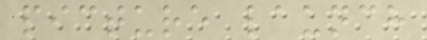picture launch
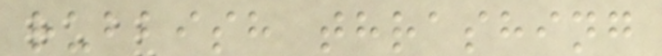rubbish thrashing
